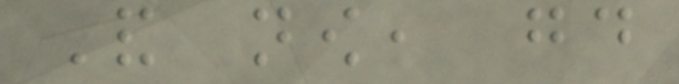And now, good
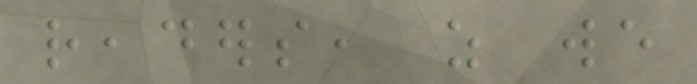readers, as we
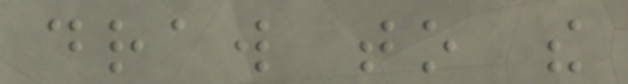draw to the
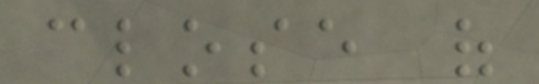close of
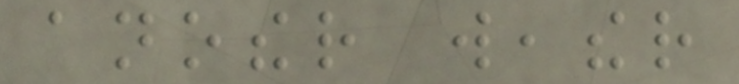another weather
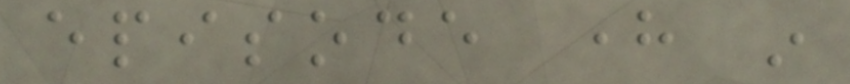episode here in
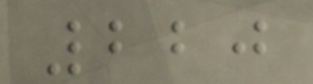220
